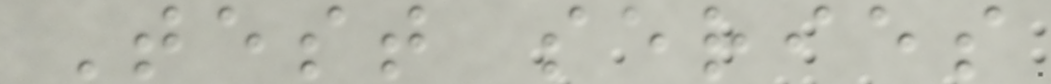Test series
